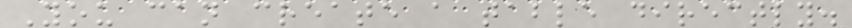You can create a table directly.
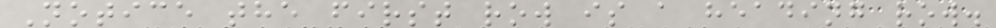Notice the first row is a heading row.
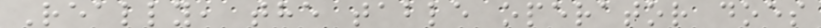Really, the table operator does
